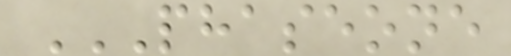PHASEONE
